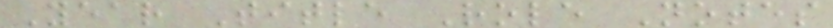Year Title Role Notes
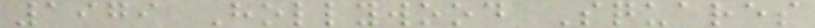1979 Hollywood Squares
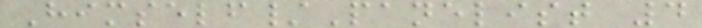Himself/Panelist 4
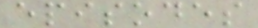episodes
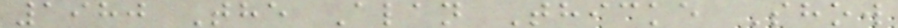1980 The Alan Thicke Show
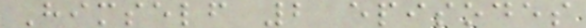Himself 2 episodes
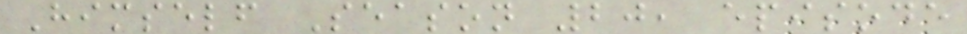Himself Season 20, episode
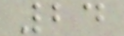24
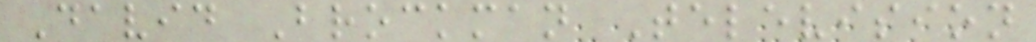David Brockman Television
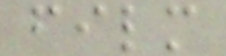film
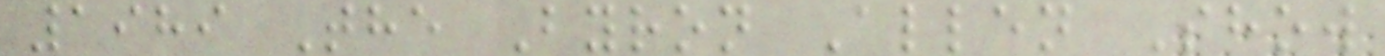1989 The Byron Allen Show
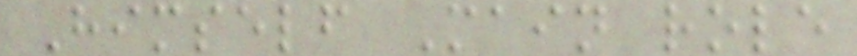Himself Main role
